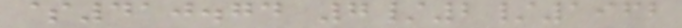$410.74 7/2/1962
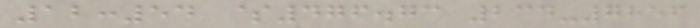12:54 $476.73 234-7856
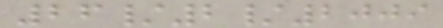26/2/2009
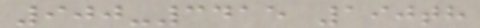900-3415 190th
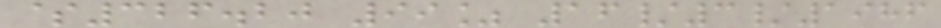$326.20 99% 16/3/1986
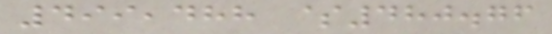499,488 $480.76
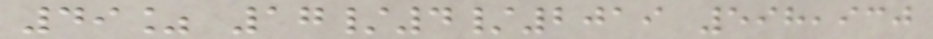49% 17/4/2019 598,930
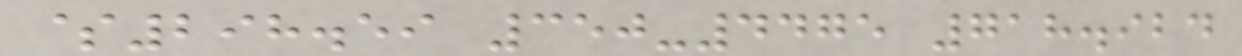$298.59 350-4475 718.924
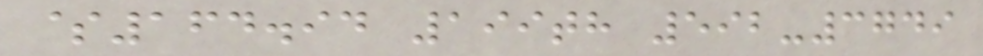$164.94 199th 592-3749
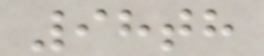98th
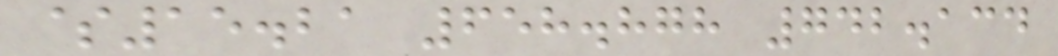$15.21 658.878 742.134
